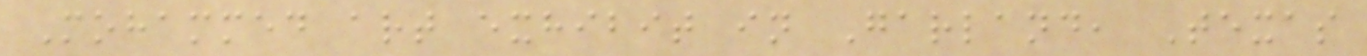Mohammed art exhibit in Garland, Texas
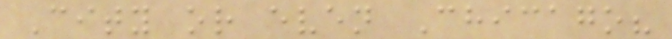City or even Chicago?
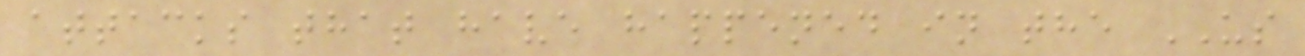attacks that have happened in the US
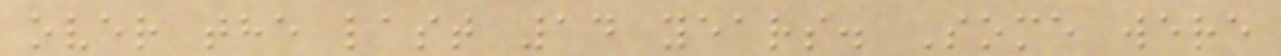over the last 14 years. Some were
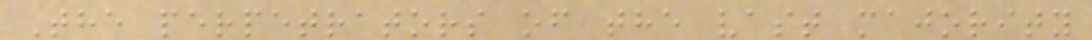The perpetrators of the vast majority
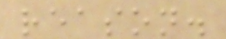reason.
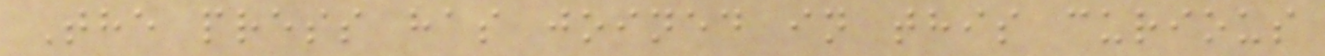The press has joined in this curious
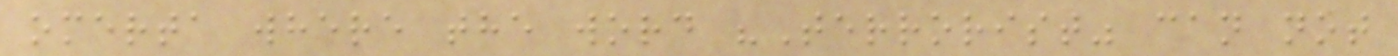omerta where the word "Terrorist" can not
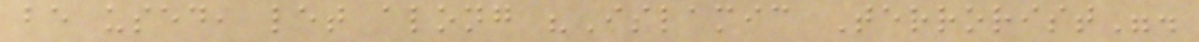be used, let along "Islamic Terrorist".
